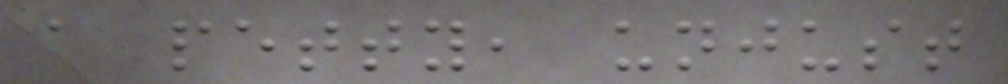a petty, unjust
